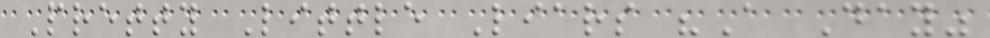Pretty Little Liars "A Day"
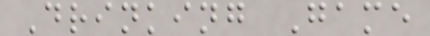Drinking Game
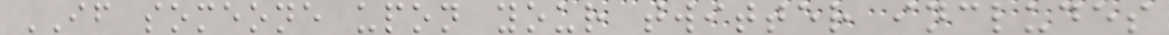IF someone upon your twitter includes
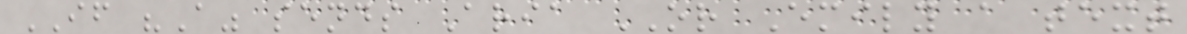IF "A" sends Aria OR Emily a text
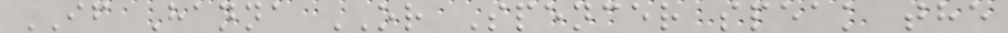IF Hanna OR Spencer speak the
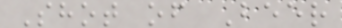Shot of Beer
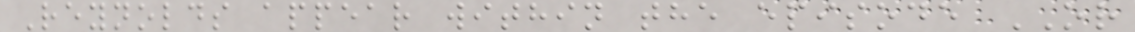Reynolds appear within the episode OR
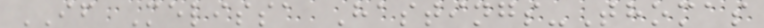IF Melissa Hastings-Thomas
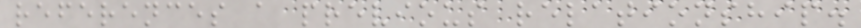references a previous relationship.
